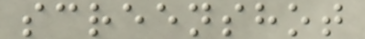screenshot
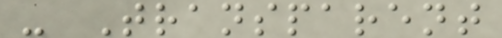- Transparent
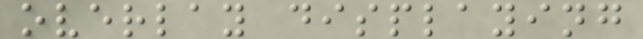overlay displaying
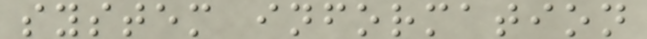system information
